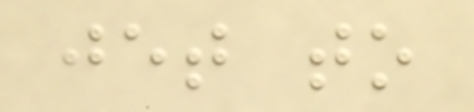jet to
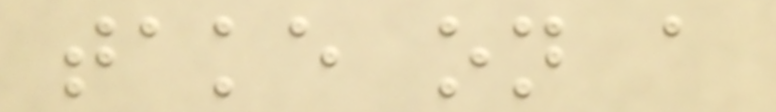take on a
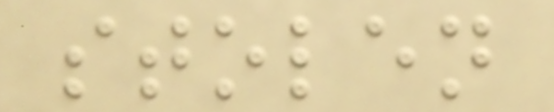stolen
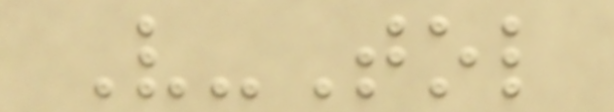V-Tol
